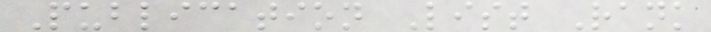Publication List Rank
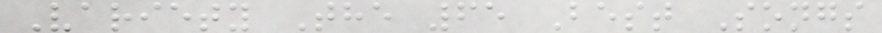Variety The 65 Best Songs
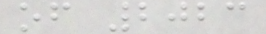of 2023
